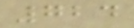724
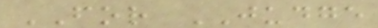FOR JUDGE
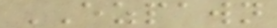EZPAWN
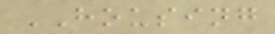HOUSING
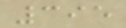395
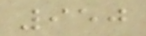950
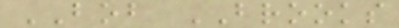BOB BROOKS
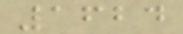1624
